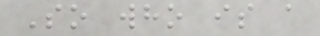So who is a
